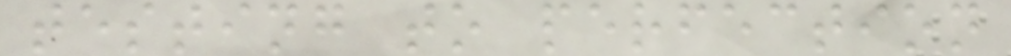testing to perfection
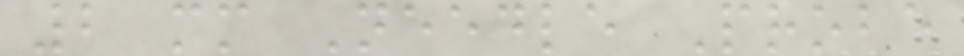2 mm Needle Probe
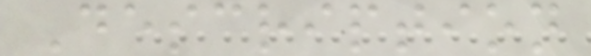Description
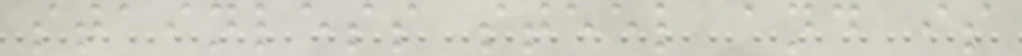stainless steel and is
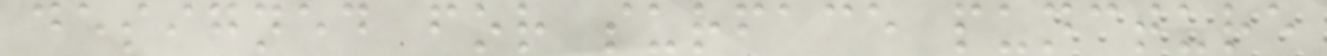designed for surface puncture
